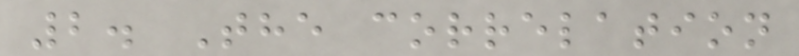2. The correlation
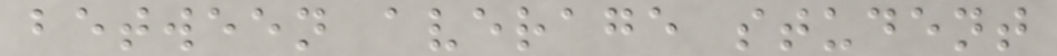between average student
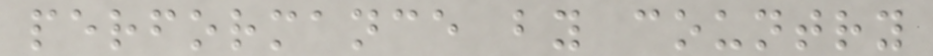performance by country
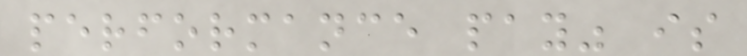performance pay" is
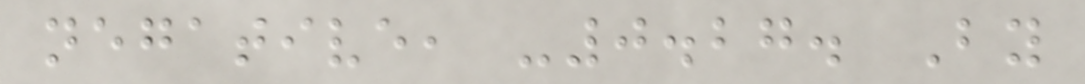negative, -0.27. By
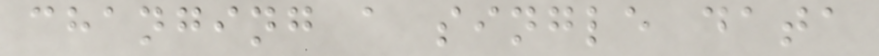changing a single data
